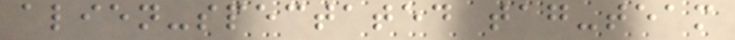alien-spectated tag-team
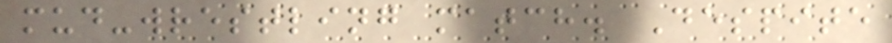mud-wrestling match. Despite
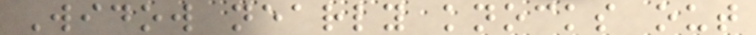Widow nearly knocks out
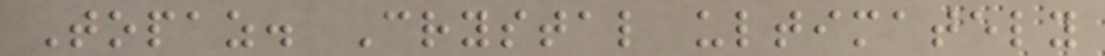Topaz. Crystal ultimately
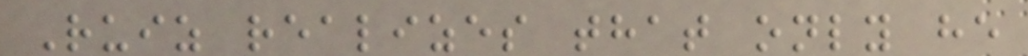Ruiz realizes that only he
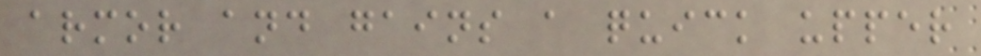armor and gains a quick upper
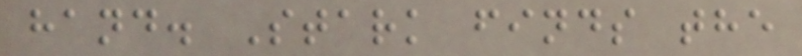hand. Stark finds the
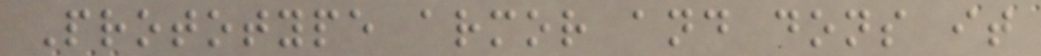Prototype armor and dons it
